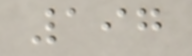197
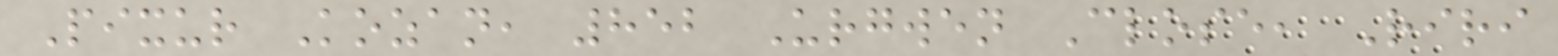Pixur Kozan, 852 Urgwen Close, Riri
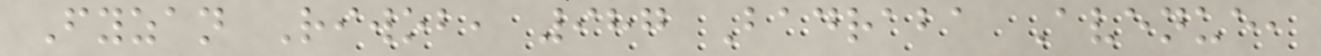Fyzan Riwob, 987 Badraba Avenue,
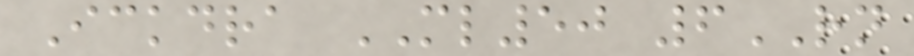Ickdra ML50 6RN
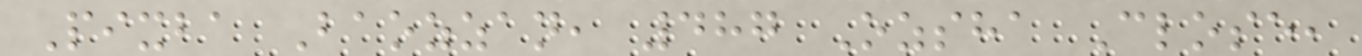Pixba Baozzan, 487 Ozsha Close,
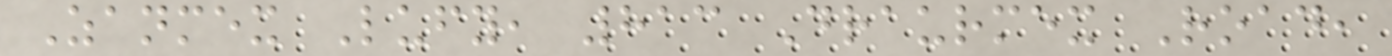Zanmex Lufy, 813 Draurmex Road,
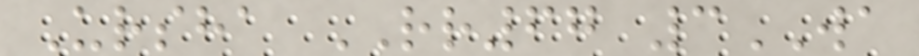Ursha RR67 3WA
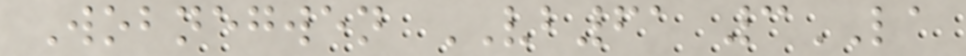Wobnegwen VB61 3LA
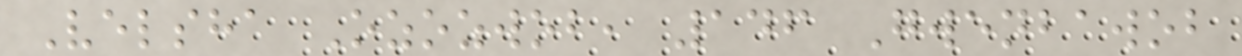Velsha Ozozwob, 146 Gwenbawob
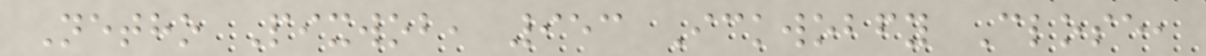Netho Pixwob, 953 Ickwobfy Close,
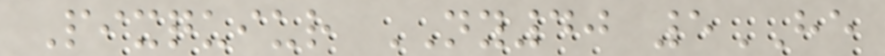Pixquiur NY40 5HE
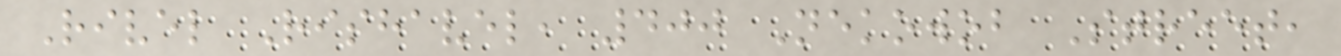Rivel Rishavel, 400 Nekowob Street,
